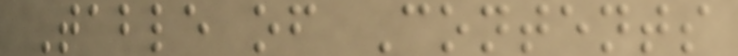Table of Contents
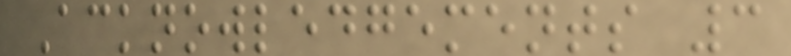Acknowledgements 3
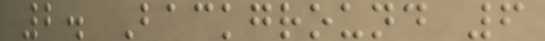2. Background 6
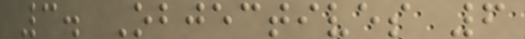3. Objectives 6
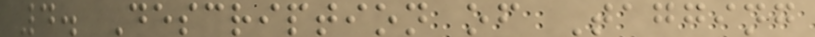4. Description of Tagging
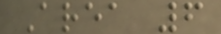Area 6
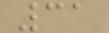31
